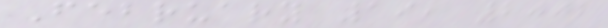February 19, 2002
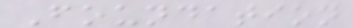Foundation
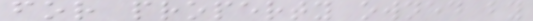for property owned by
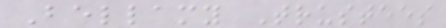Bellamy Trustees
